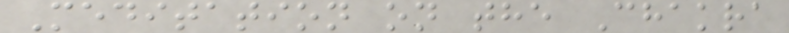Meditation on the Chakra
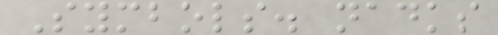Symbols. nadks
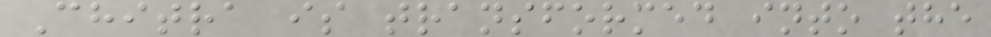Chitra is transformed into the
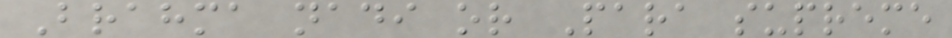Brahma nadi or Para supreme
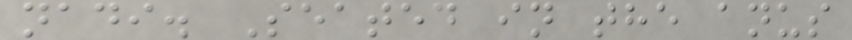nadi. Seated in the anus
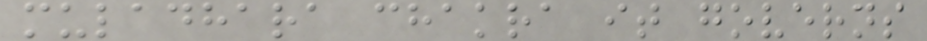muladhara chakra it governs
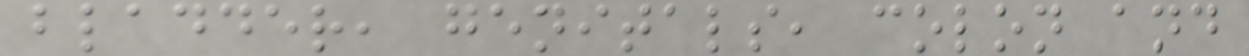bladder, genitals, colon and
